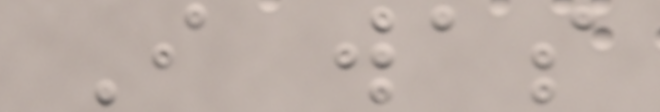I was
